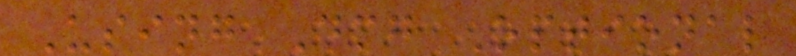Using Dmg Optional
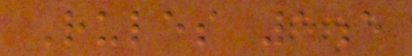Rules 5e
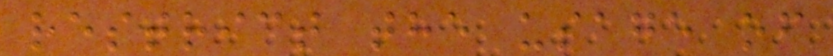restrict the usage of
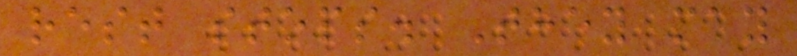rest stops. They may
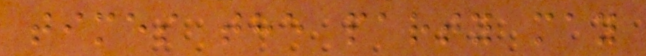times the party may
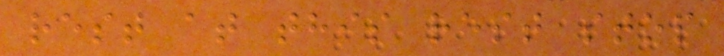rest at this rest stop
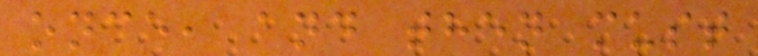once, and then must
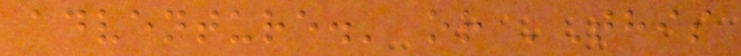adventure.' or 'This
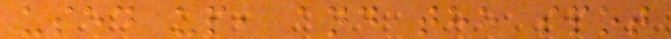used up, and the spot
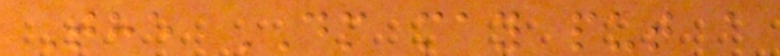The DM may put a
